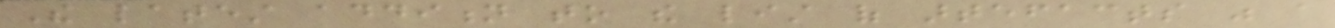The latest addition to the list of artefacts was a
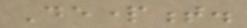Department.
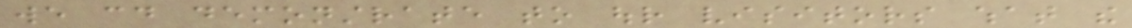we could demonstrate to our visitors what the
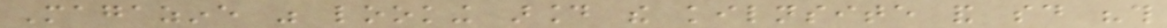Magazine was looking around the kilnsite and said "this
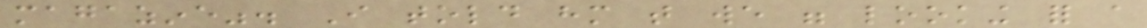magazine". I told him that we were looking for a
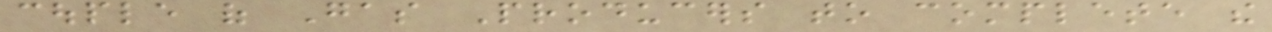couple of Gas Producers to complete the
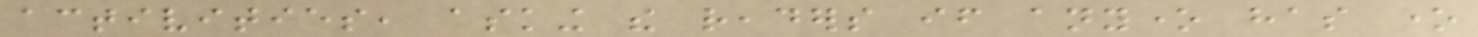activities, asking the readers if anyone has one
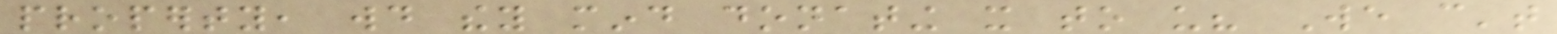property, would they mind donating it to us? We can't
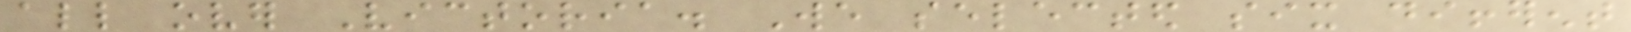all over Victoria. We selected six different
